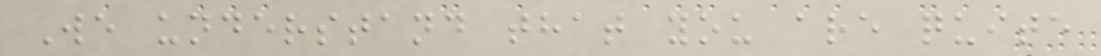We understand that you are quite
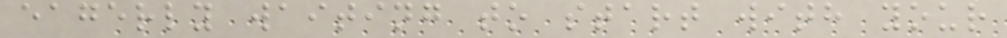eagerly waiting to start with your
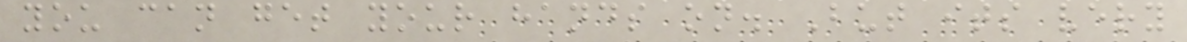you can get your hands on. But its very
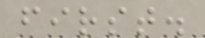first.
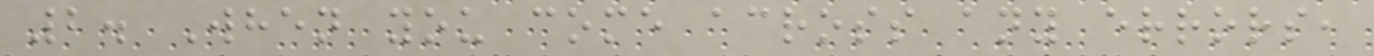2. When you come across any errors,
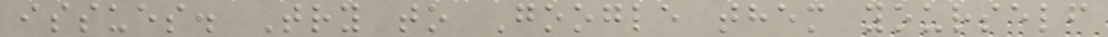issues. Try to Google them yourself
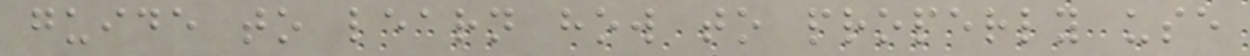guide to learn how to properly use
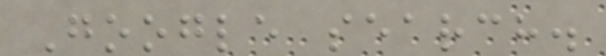Google search.
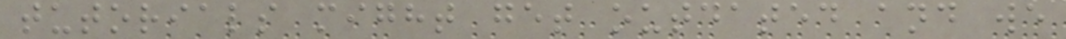tutorials might get outdated and we
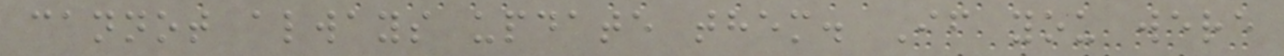cannot always update them. If you were
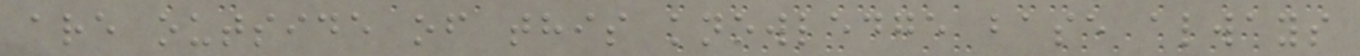are outside of this knowledge base always
